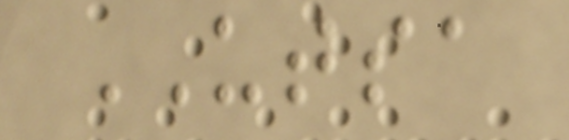UTSA
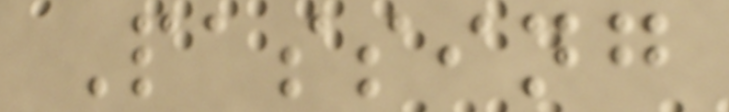Passing
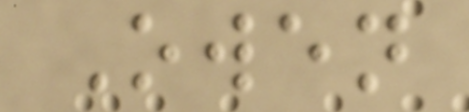Owen
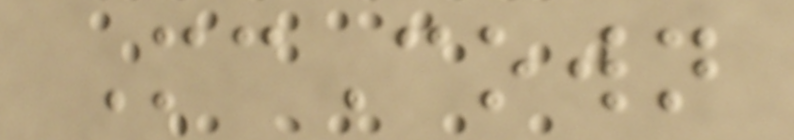McCown
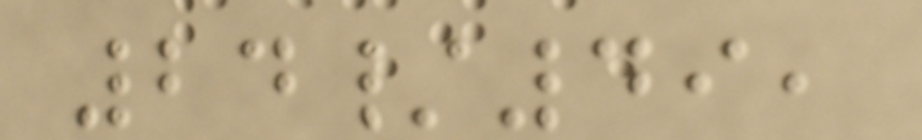24/49,
